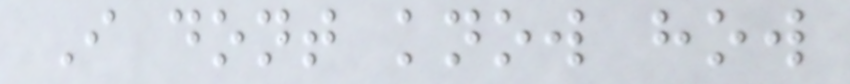I dont know how
